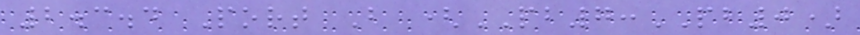2.3.4 Port B (PB7:PB0)
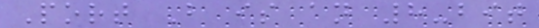Port B is an 8-bit
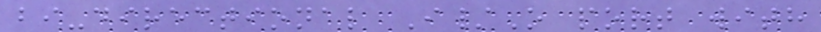bi-directional I/O port with
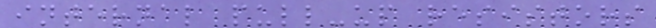internal pull-up resistors
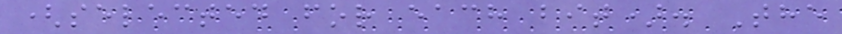(selected for each bit). The
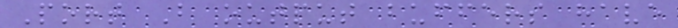Port B output buffers have
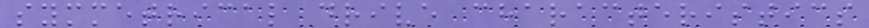symmetrical drive characteristics
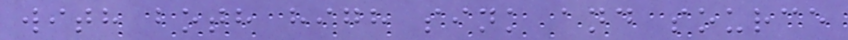with both high sink and source
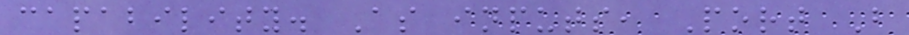capability. As inputs, Port B
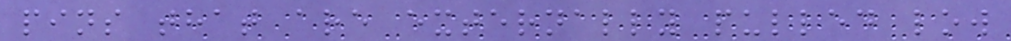pins that are externally pulled low
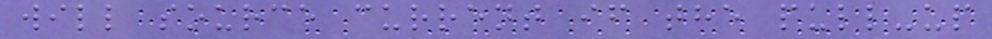will source current if the pull-up
